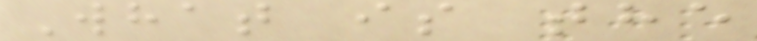What is the
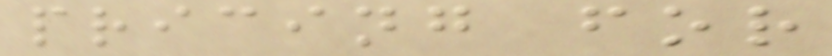pricing for
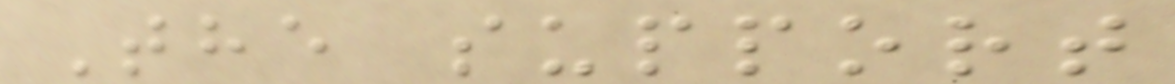The support
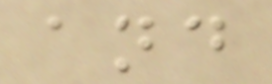and
